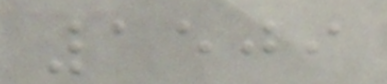1509
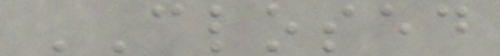CLOSED
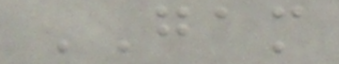GAM
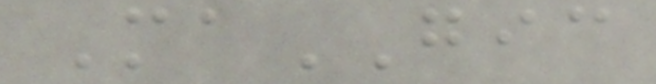MaGIC
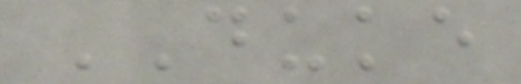DUKE
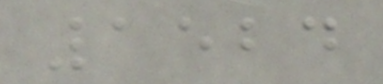1524
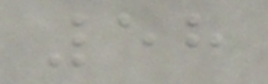58
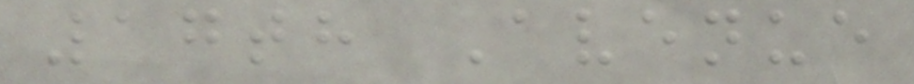17th Avenue
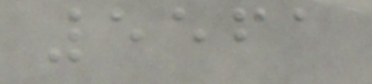5561
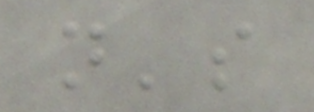n's
